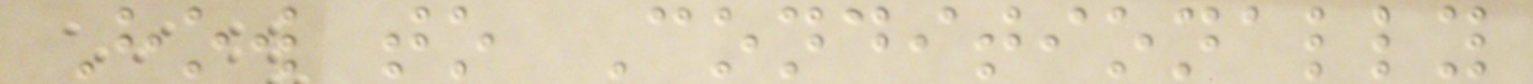How to Conditionally
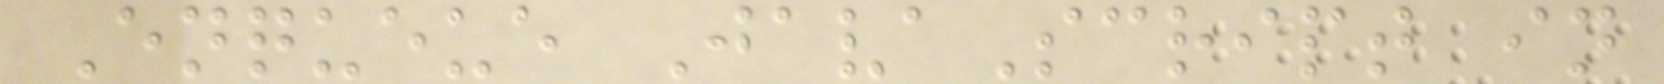Enqueue JavaScript in
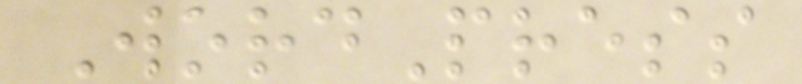WordPress
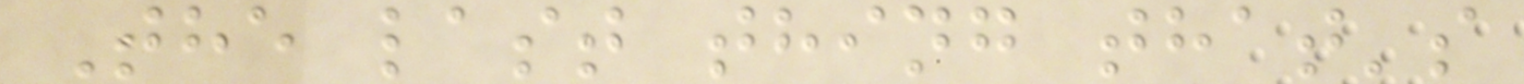The last thing that's
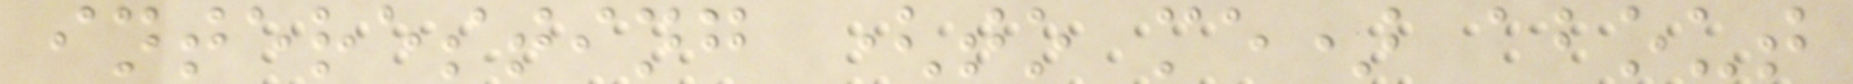interesting (to me) about
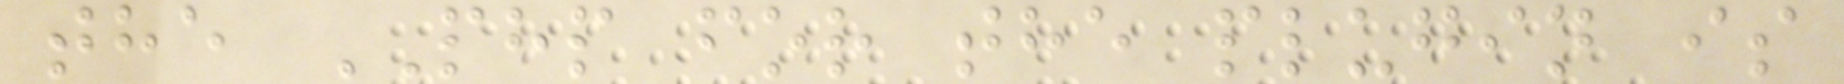the PHP for the plugin is
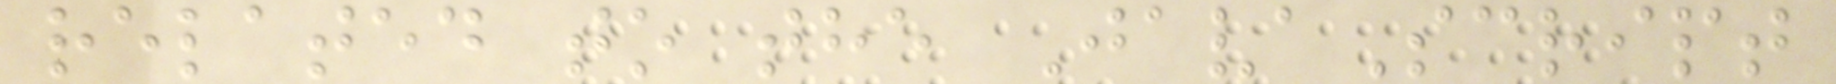related to the JavaScript
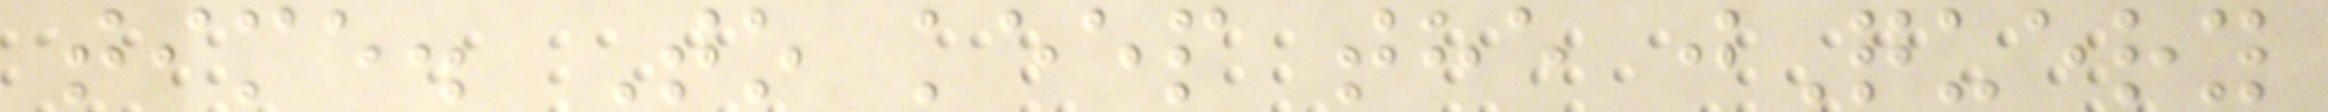time. To keep the jQuery
